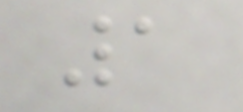1
